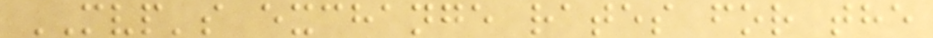MVP's exchange rates for the
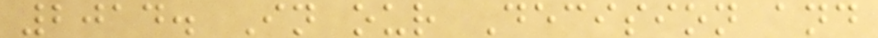2014. In our Decision and
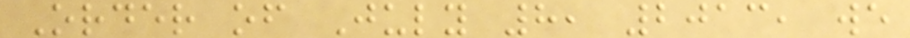Order of July 8, 2013, we
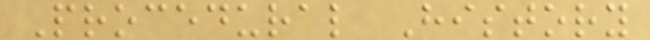Procedural History
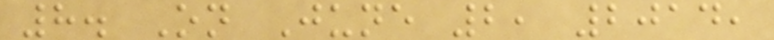8. On June 2, 2014,
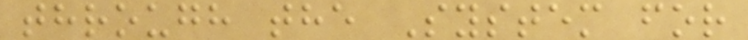through the System for
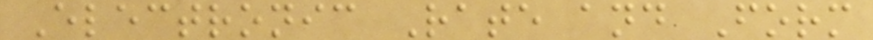Electronic Rate and Form
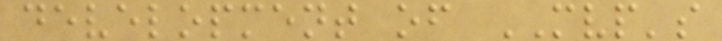development of MVP's
